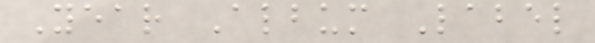Year Album Label
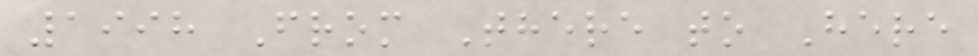1998 From There to Here
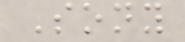Sony
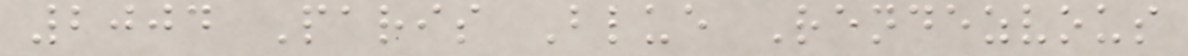2004 Paris Blue Rendezvous
